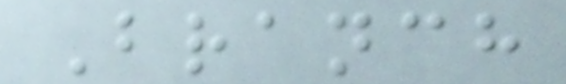Branch
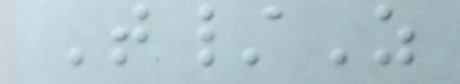T/Z
